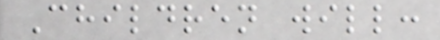Children will:
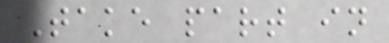Take part in
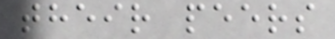their peers
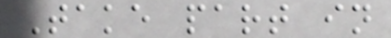Take part in
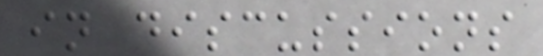in discussions
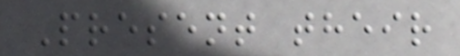Present their
